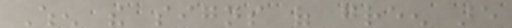When the signs of green are
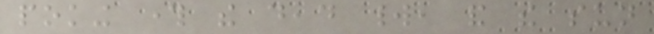poking through the dead world, and the sun
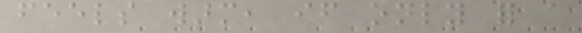feels warm, if only for a
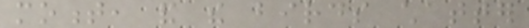moment, and the birds chatter
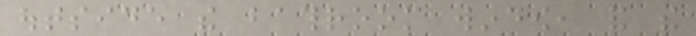outside the bathroom window, and the
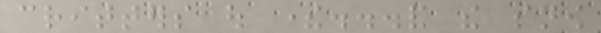critters out there...and the snow
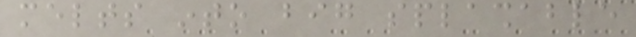melts into big splashable
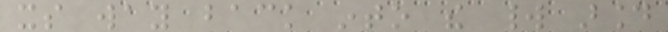its way back into the world around
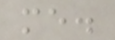me.
